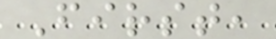First,
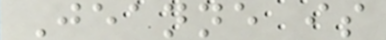Jeanne is
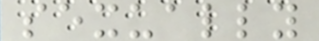sexually
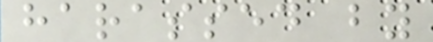harassed by
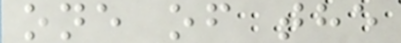one of the
